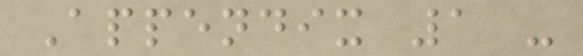Appendix 1 -
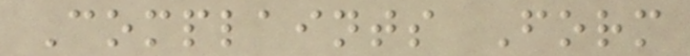Complaints Form
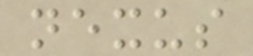nexus
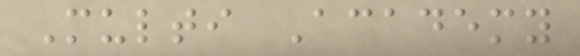Multi Academy
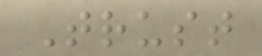Trust
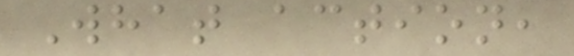What action,
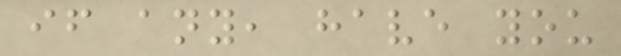if any, have you
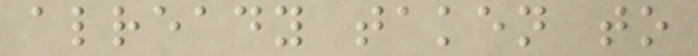already taken to
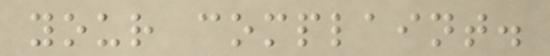your complaint.
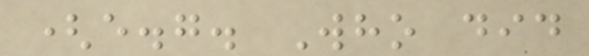(e.g. Who did
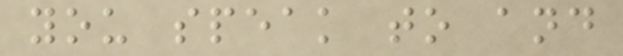you speak to and
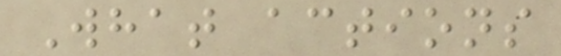What actions
